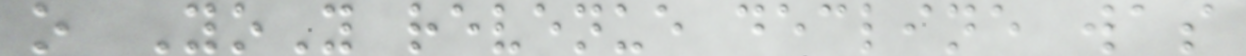o YoY revenue decline was
